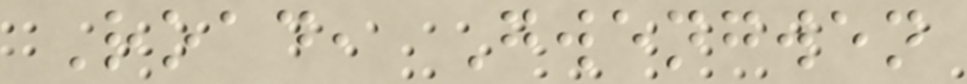Road, Gwengwen
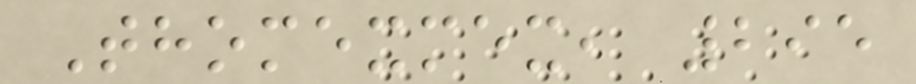Thomexmex, 295
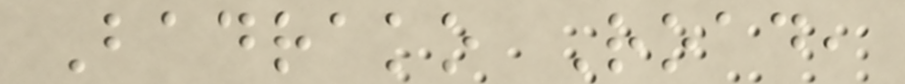Badrako Road,
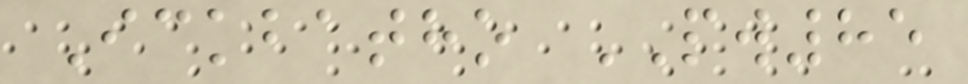Ickbatho PW85
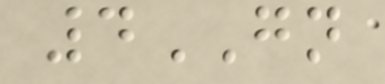4GN
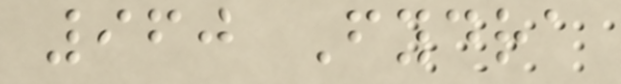960 Fydra
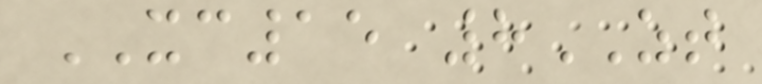XC15 8ZT
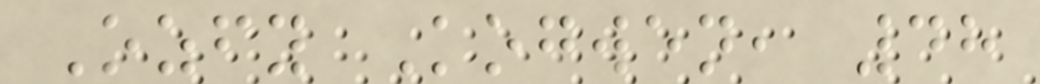Ozfy Kogwen, 48
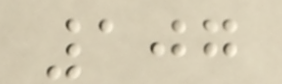107
